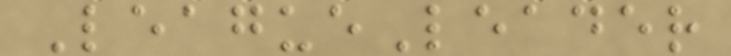LeagueLeader
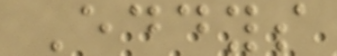Eddys
